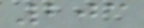203
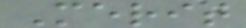Merit
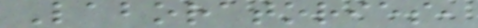Laboratories,
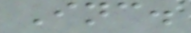Inc.
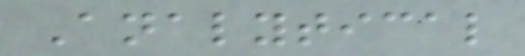Analytical
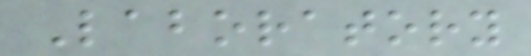Laboratory
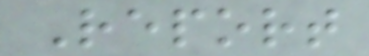Report
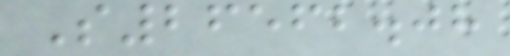S26562.08
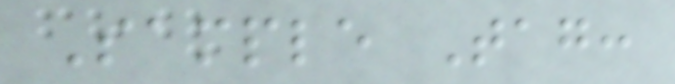Sample Tag:
